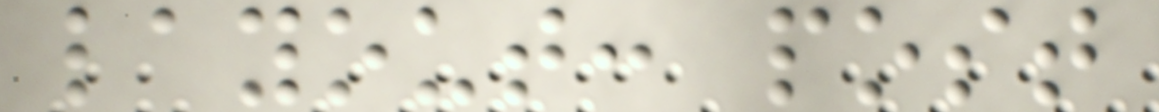layout: post
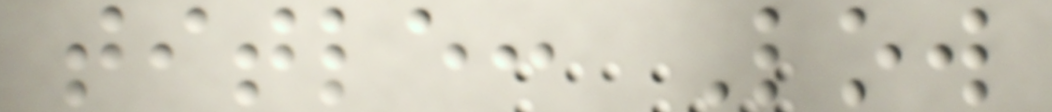title: Low
